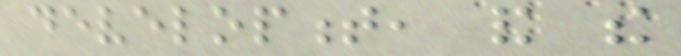development, and the
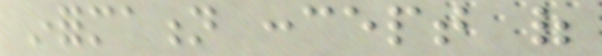information concept of
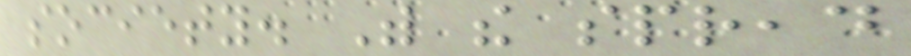society. With the spread
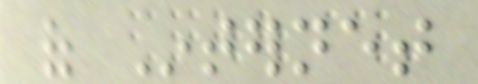of Internet
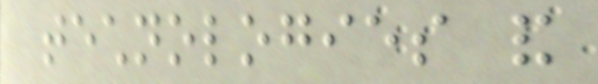technologies and
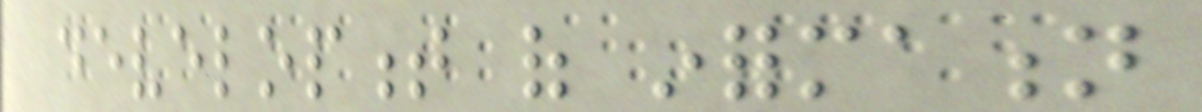development of information
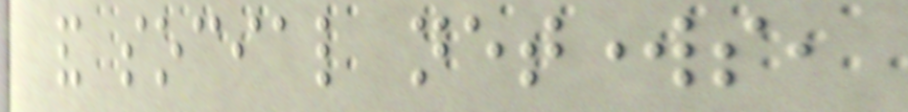and social networks,
